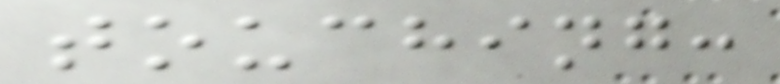touching:
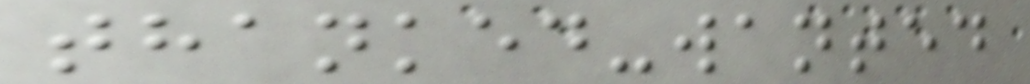thanked-wanted
